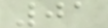01
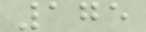175
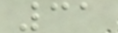31
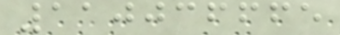110036665
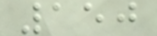150
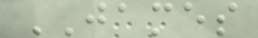JAMES
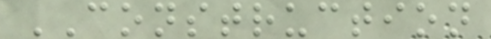CONSTRUCTION
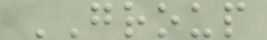GROUP
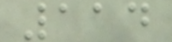114
